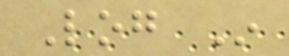Log In
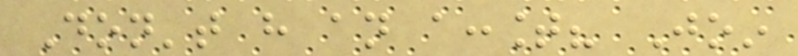Don't have an account? Join
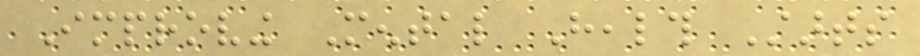Improving Mental Health Starts
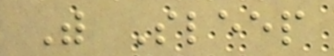With Sleep
